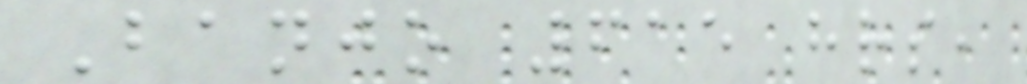Banjo 615 hrs,
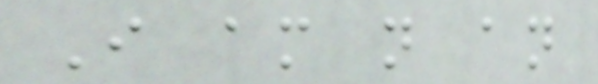I am not an
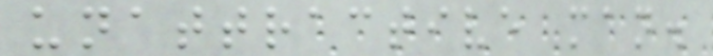unattractive man.
